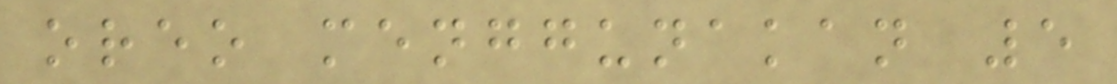oreo menggunakan 5
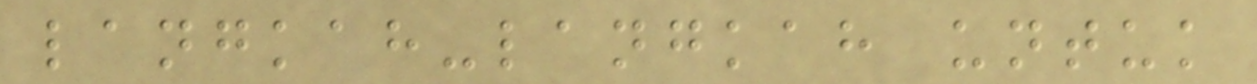langkah-langkah untuk
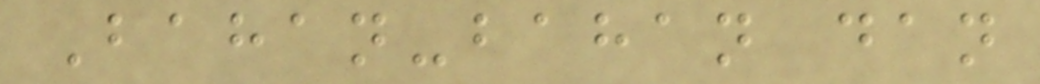Bahan-bahan dan
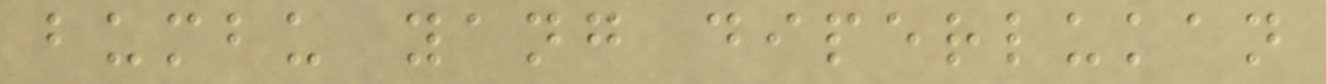bumbu yang diperlukan
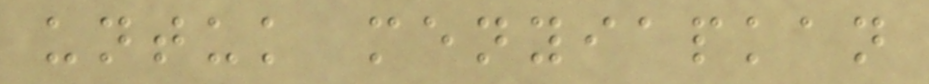untuk menyiapkan
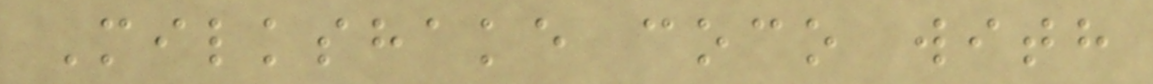Milkshake coco with
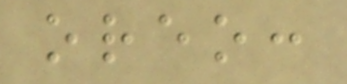oreo:
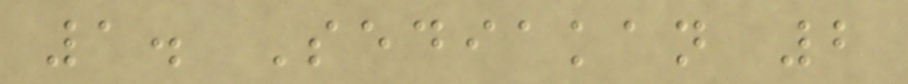1. Sediakan 2
